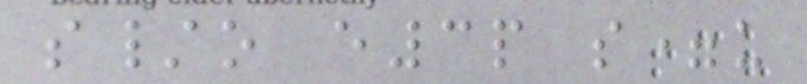s/o e3p s=u
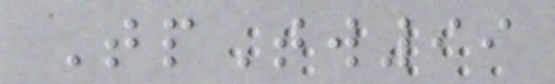TpTw99
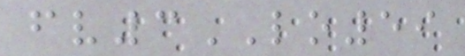fv3LO59
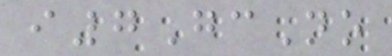i7GcNo
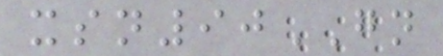xsn90GN
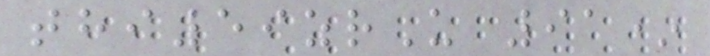thi59zrU 91*
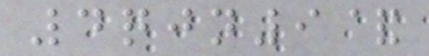4qjn9&
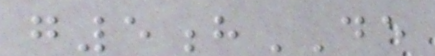g5hDE
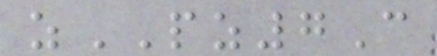zPZ7C
